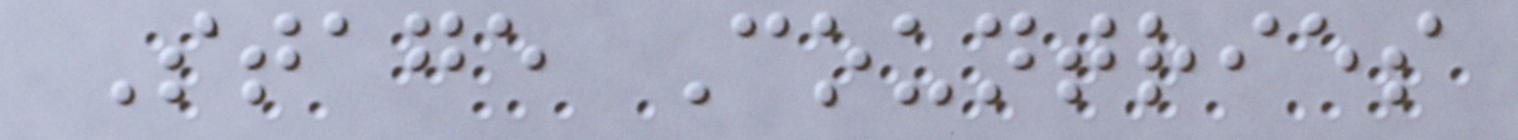Stage Countries
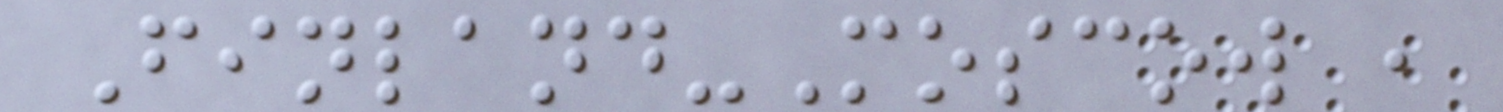Finland-Moscow ,
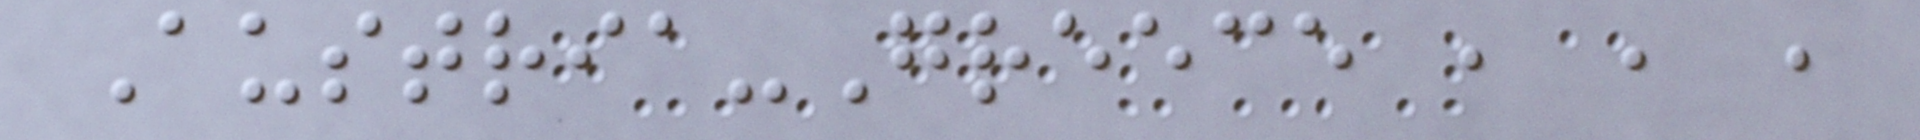Austria-Greece , , ,
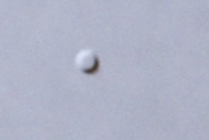,
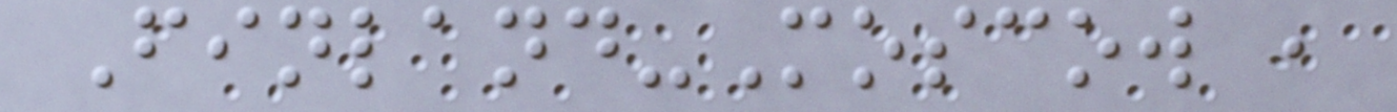Finland-Moscow ,
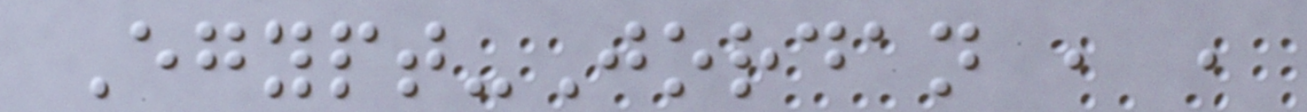Egypt-Jordan , ,
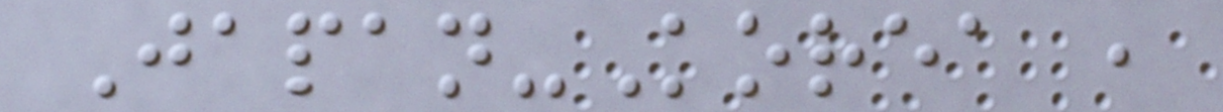Japan-Korea ,
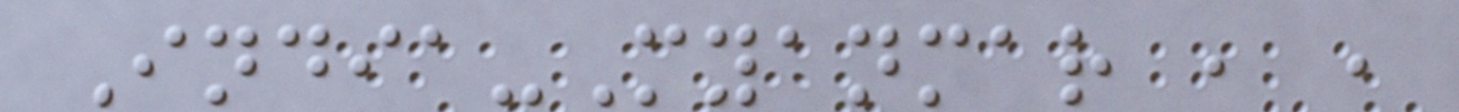India-Myanmar , ,
